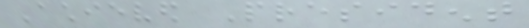Achieved President
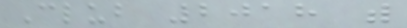Club 2018 with
